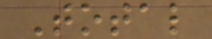Total
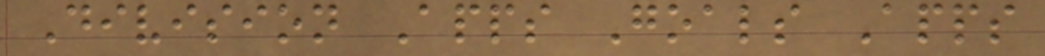Division Apps Goals Apps
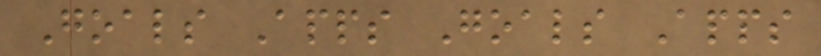Goals Apps Goals Apps
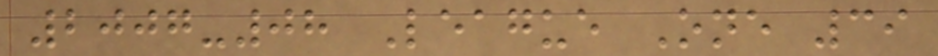2007-08 League One 39
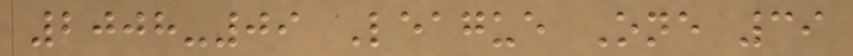2008-09 League One 39
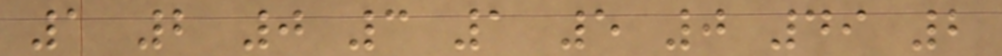1 2 0 3 1 5 0 49 2
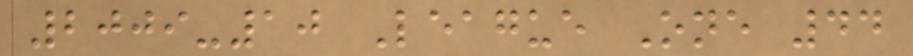2009-10 League One 44
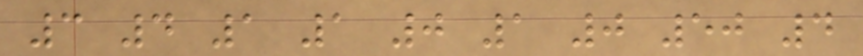3 4 1 1 0 1 0 50 4
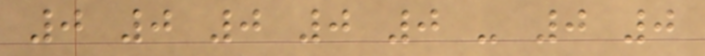0 0 0 0 0 - 0 0
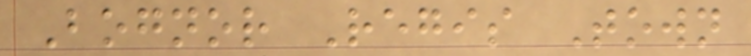Bognor Regis Town
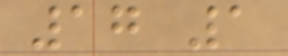17 1
